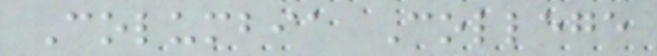Columbia College
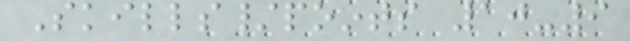Skills/points 10-9
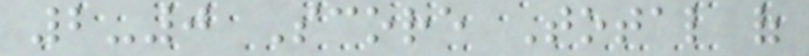2-0 Score Total of
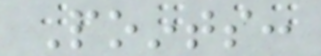Points:
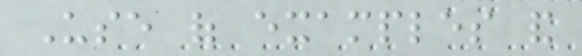Use of examples and
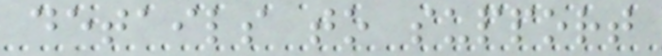details to support
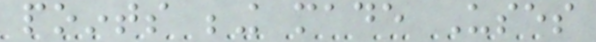points being made Uses
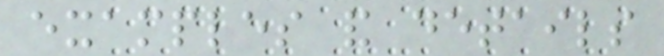examples and details
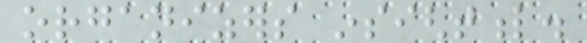organizers insightful.
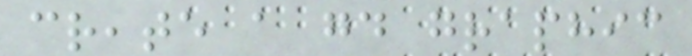create a good graphic
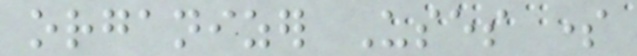organizer Uses some
